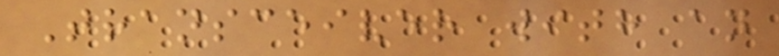Transceiver with an
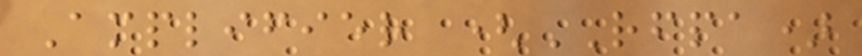Amplifier (RFPA)
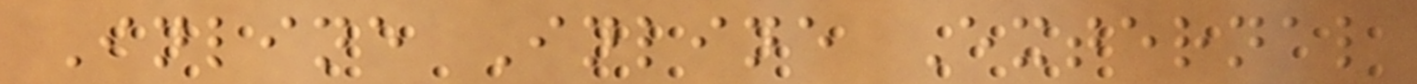Inline Inline External
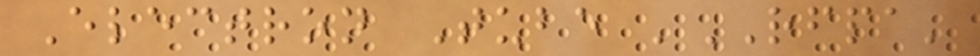Electron Tube 'RFPA'
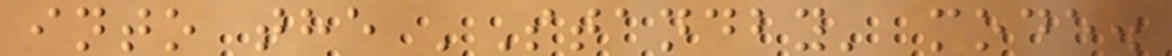into the 'Standby' mode.
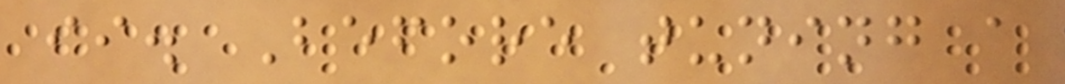ii. Before tuning a
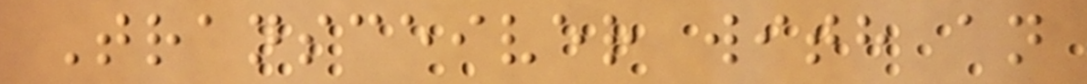Transceiver with an
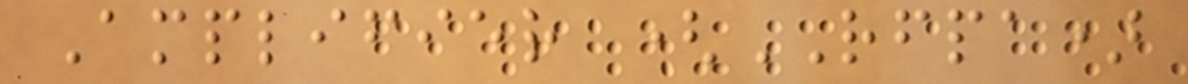Amplifier (RFPA)
